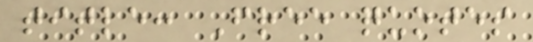title: Free quotes
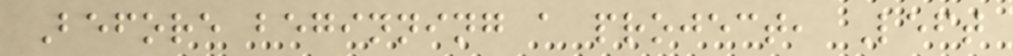Before beginning a project, Left
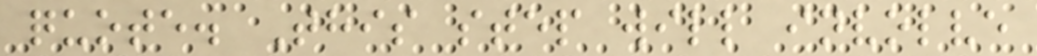quote. This step will involve
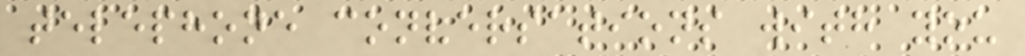telephone conversations with you
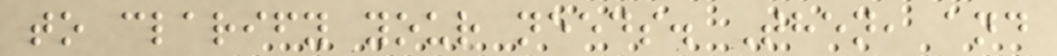to clarify your needs. Then, and
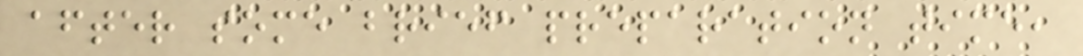after some brief preparation time,
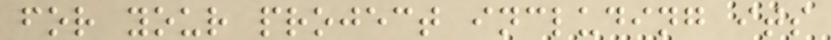for your project including its
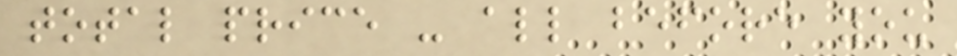total price - all before you
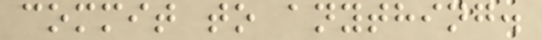commit to anything.
